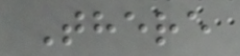There
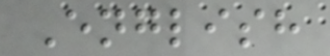English
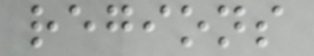regions
